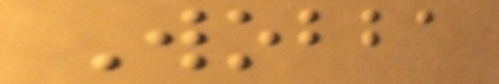Wobba
